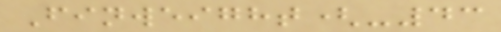Finweight(-43
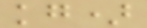kg)
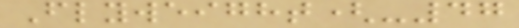Flyweight(-47
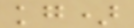kg)
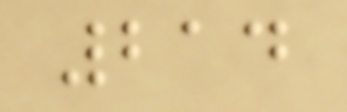214
